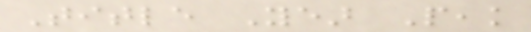Title Year Peak
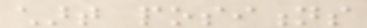chart positions
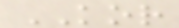KOR
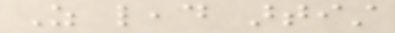As lead artist
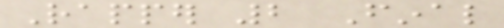Rapper 2 Final
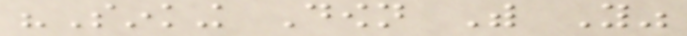"Sinking Down With You"
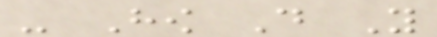- How Do You
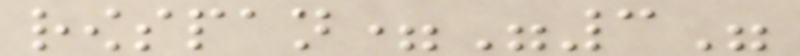rowspan="3"
